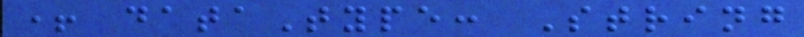+ dataType: String
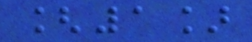[1]
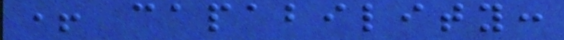+ capability:
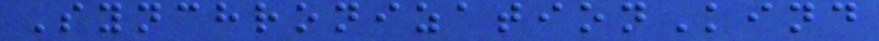SynchronizationKind
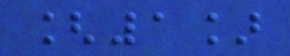[1]
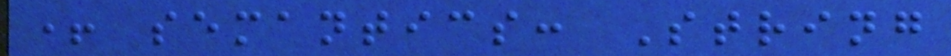+ semantics: String
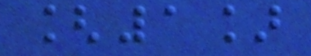[1]
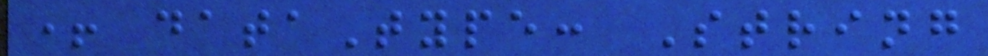+ dataType: String
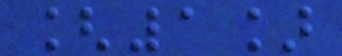[1]
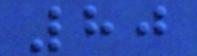80
